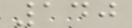140
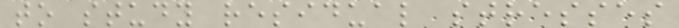to study residual stresses
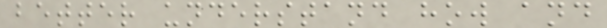better understand how and
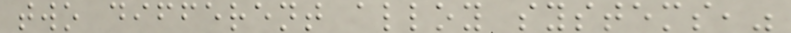two different alloy systems,"
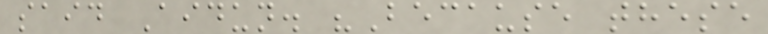said Aidun. "Because these
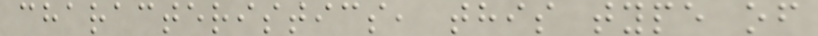characteristics, this type of
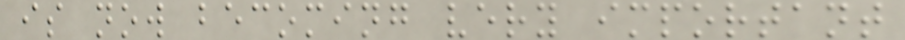is now becoming very important
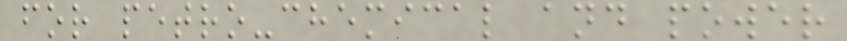for petro-chemical and power
